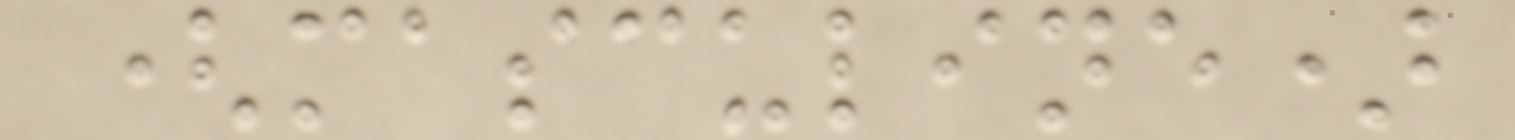(masculine)
